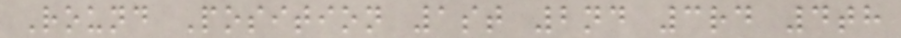Round Position 1st 2nd 3rd 4th
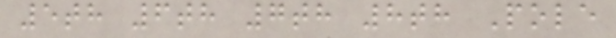5th 6th 7th 8th Pole
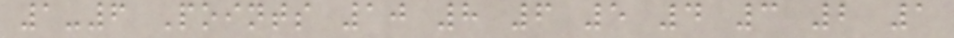1-6 Points 10 8 6 5 4 3 2 1
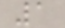1
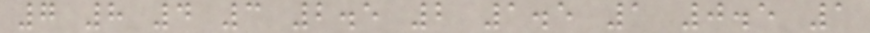7 8 4 3 2.5 2 1.5 1 0.5 1
